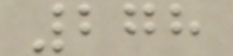278
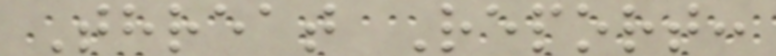Threat Report:
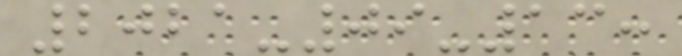2021-09-13:
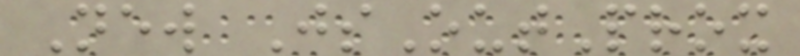New JsOutProx
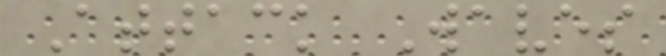Attack Waves
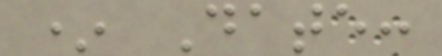* Date:
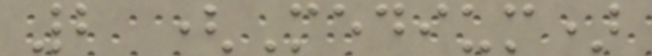2 (Medium)
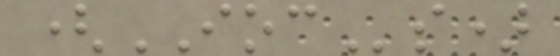(IOCs)
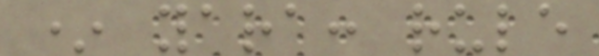* yara: rule
